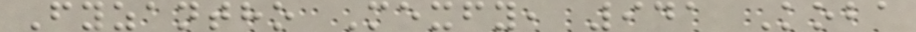Fyzantho Mexfy, 941 Koba
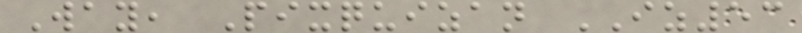Way, Pixquizan IZ53
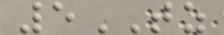5TZ
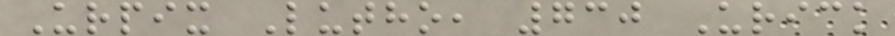Urpix Lutho, 730 Urick
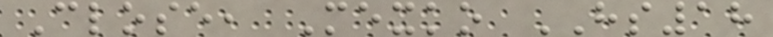Close, Mexko HS18
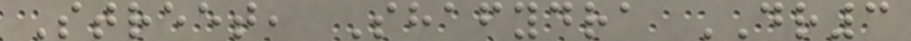Street, Shafydra DR3
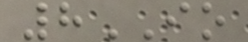8IO
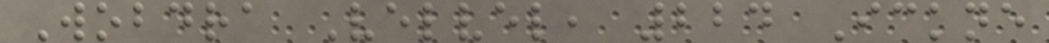Wobdra Velvel, 224 Ickne
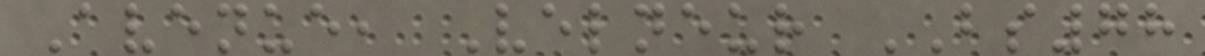Avenue, Velneur BS78
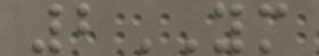2YM
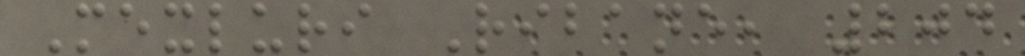Mexluri Ribane, 204
